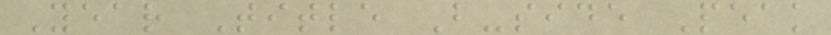Year Title B-side Peak
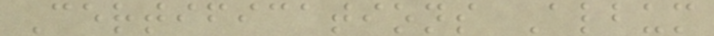Certifications Album
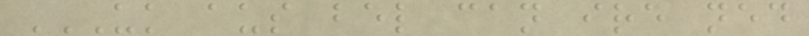UK AUS BEL CAN IRE NED
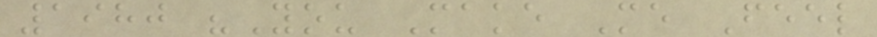1980 "You Make Me Feel
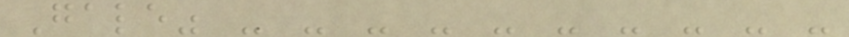Gale" - - - - - - - - - -
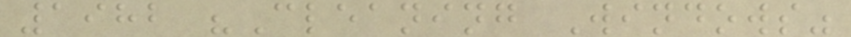1982 "Cleaning Windows"
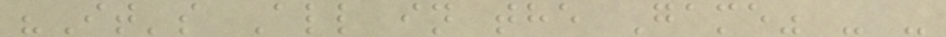"It's All in the Game" - -
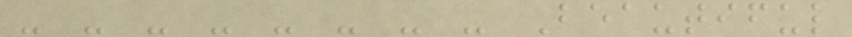- - - - - - - - Beautiful
